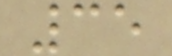35
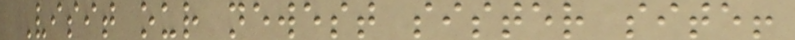Visit our newest sister site!
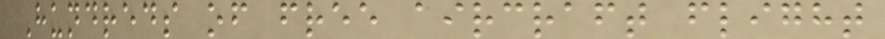Hundreds of free aircraft flight
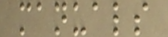manuals
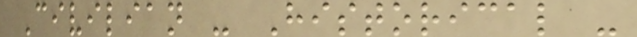Civilian - Historical -
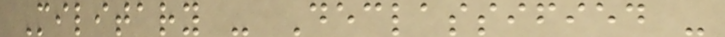Military - Declassified -
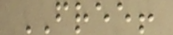FREE!
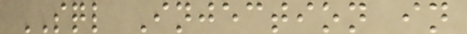SQL Injection in
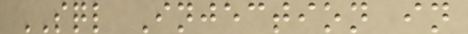SQL Injection in
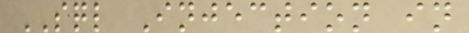SQL Injection in
